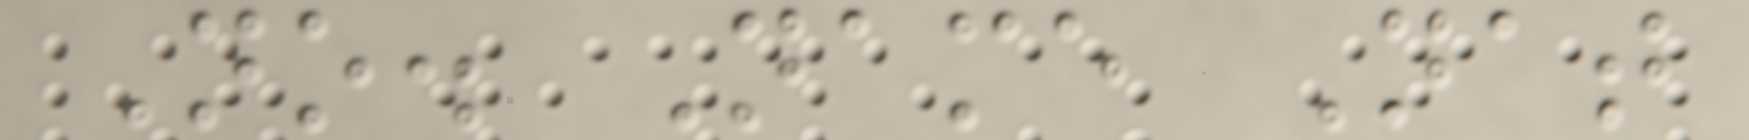No. Name Nat
